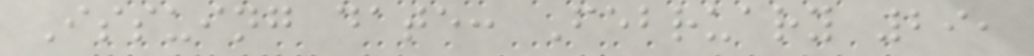Issuing date: February 29,
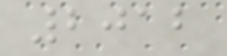2012
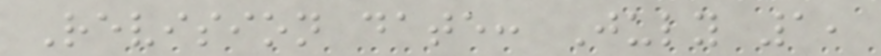Revision date: July 1,
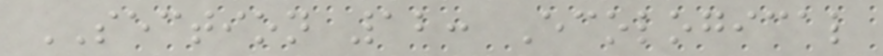SECTION 12: Ecological
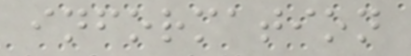information
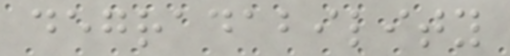degradability
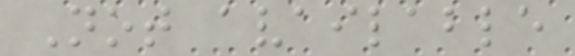Not available
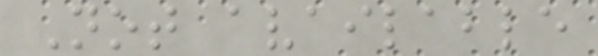Not available
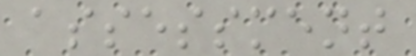assessment
